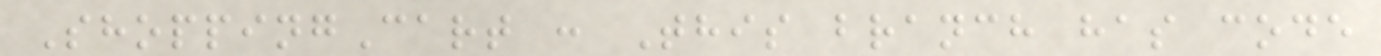ShoppingCart : This branch has code
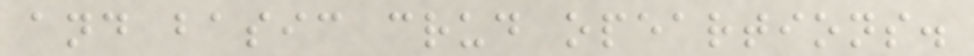and basic crud opeartions.
